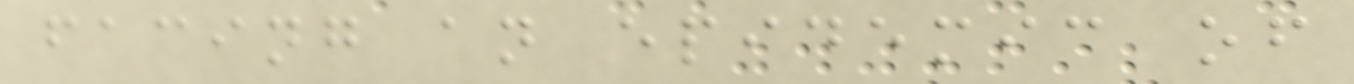facing an epidemic of
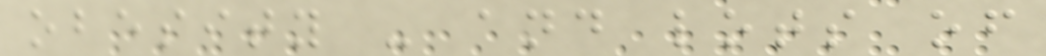obesity - and lots of
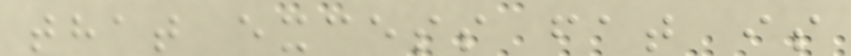that excess fat is
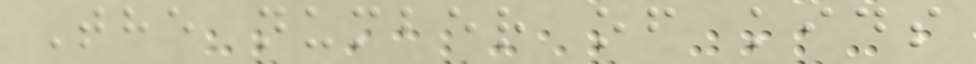The number of kids
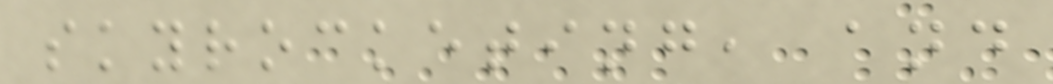skyrocketing, and
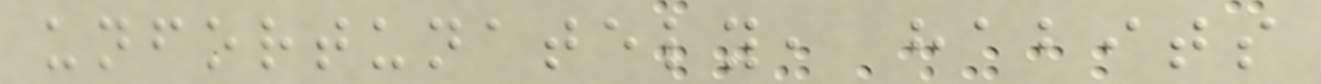unfortunately, habits
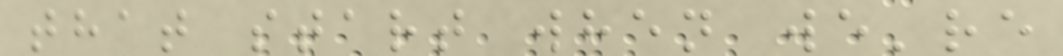that start when we're
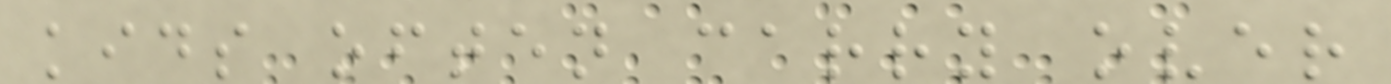kids often carry over
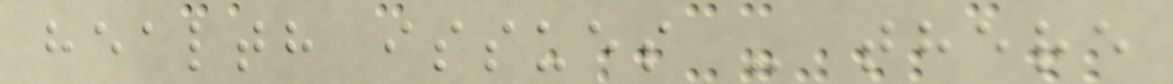health issues - there
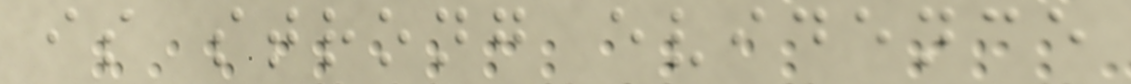is strong evidence
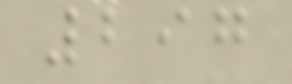297
